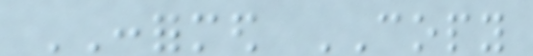CONFORMED COPY
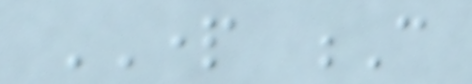PART C
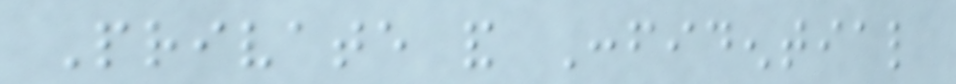Private and Confidential
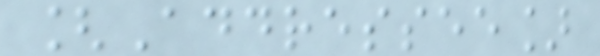[Addressee]
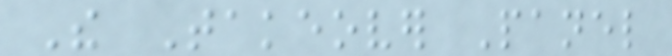The Takeover Panel
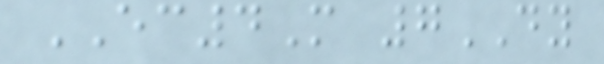EC4M 7DY
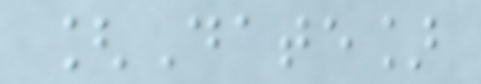[Date]
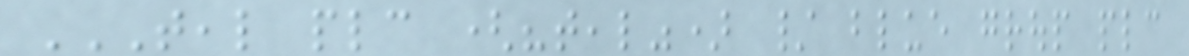TEAL PLC ("TEAL") / BLUE GROUP PLC
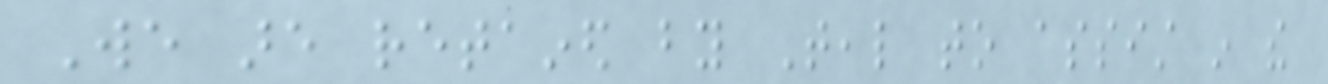We are retained by Teal to assist in the
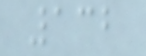132
